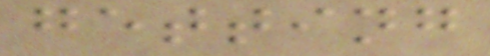getting
